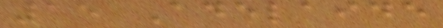15 Adelaide
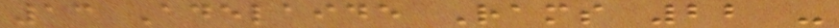13 Adelaide Rams 22 -
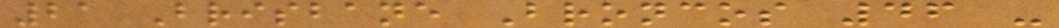21 Brisbane Broncos 46 -
